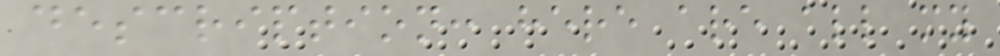description: here are all my
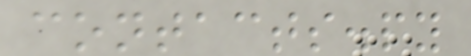contacts.py
